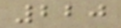220
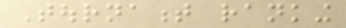Tournament ranking
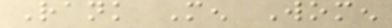Rank Men Women
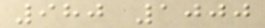980 1000
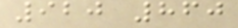920 860
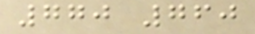770 760
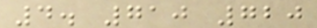4. 710 720
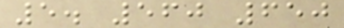5. 560 650
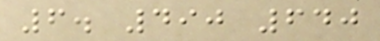6. 490 640
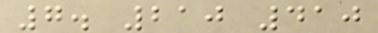7. 210 410
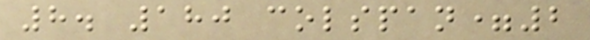8. 180 colspan=2
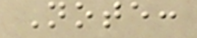Note:
